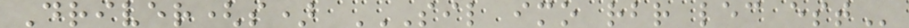Driver(s) SIL IMO RBR LEC EST
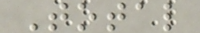Total
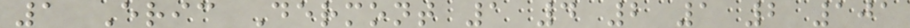1 Eric Dermont 1 4 2 1 2 101
